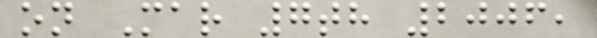on Mar 7th 2006,
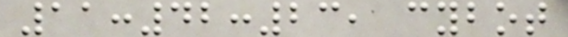11:42:23, cybot
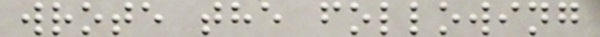wrote the following
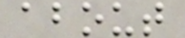about
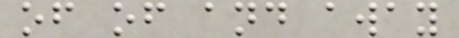of of and away
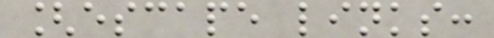[escape links:
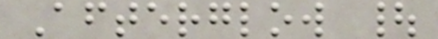Afterglow |
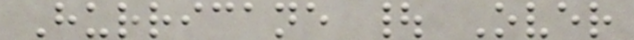Hurricane | Over
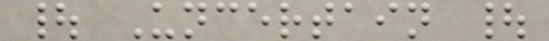| Uncertain |
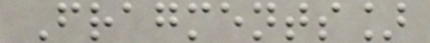Fragments]
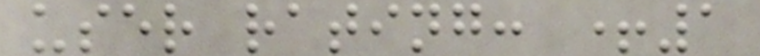user rating: +1
